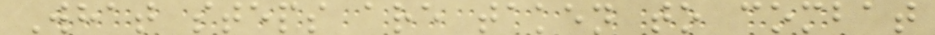What steps are taken to combat
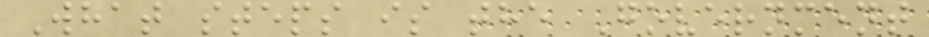What steps is the Government
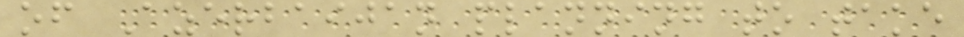of Azerbaijan planning to take
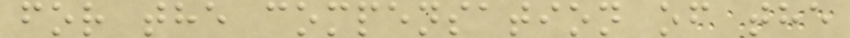for the compensation of the
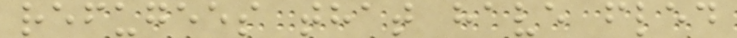refugees that have fled
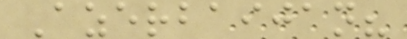Azerbaijan?
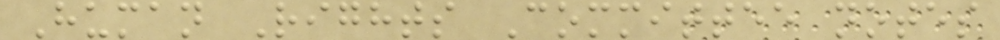Human Rights Committee notes
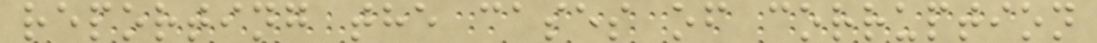reporting the cases of corruption
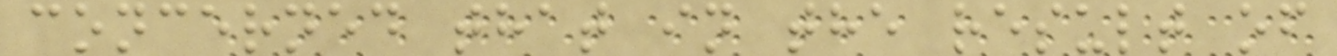concerned that in the result of
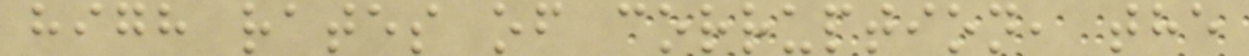high rates of corruption, the
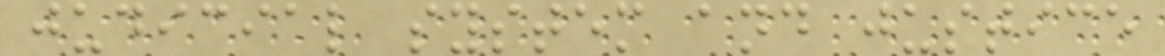judicial system and justice
